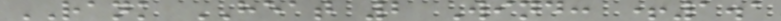RANK HEAT 2 Wind: +1.1
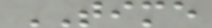TIME
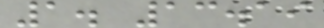1. 13.19
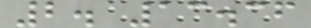2. 13.36
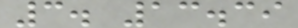3. 13.39
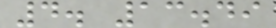4. 13.49
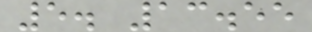5. 13.55
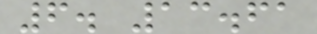6. 13.61
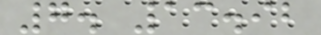7. 13.92
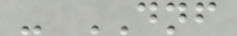- DNF
